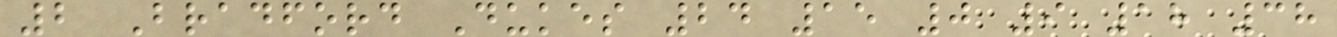2 Bradford Dukes 24 15 0 9 18 38
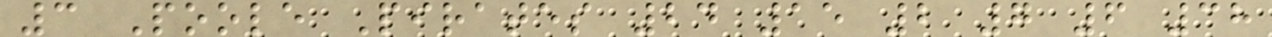3 Poole Pirates 24 15 2 7 6 38
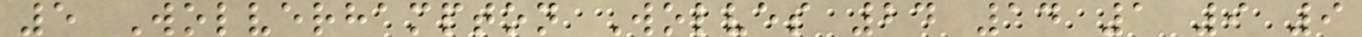5 Wolverhampton Wolves 24 14 1 9 9
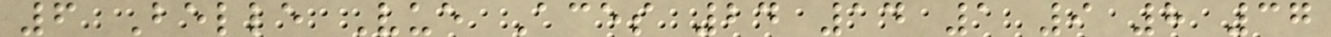6 Belle Vue Aces 24 14 1 9 8 37
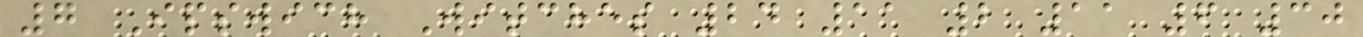7 Ipswich Witches 24 11 2 11 6 30
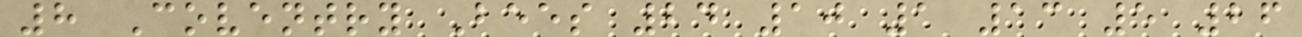8 Coventry Bees 24 10 1 13 5 26
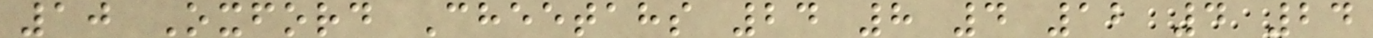10 Oxford Cheetahs 24 8 4 12 4 24
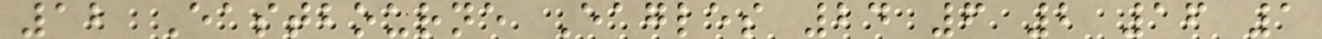12 Eastbourne Eagles 24 6 2 16 1
